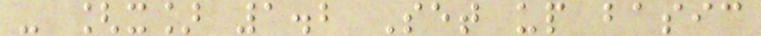- [x] 1.2 Set up basic
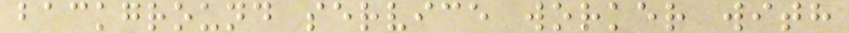background service worker with
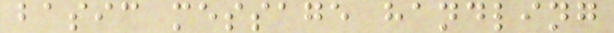basic message handling
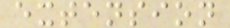extension
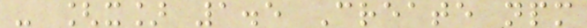- [x] 1.5 Create npm
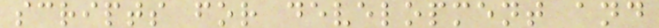scripts for development and
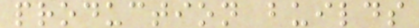production builds
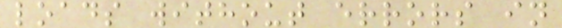loads without errors in
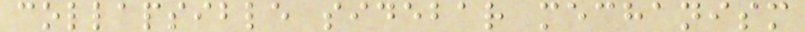collapsible sidebar mechanism
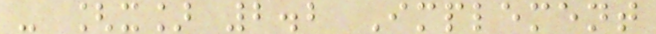- [x] 2.2 Implement
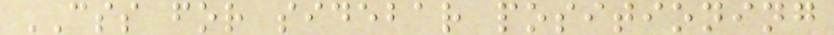CSS for sidebar positioning
